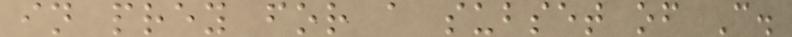in prey for a subset of C.
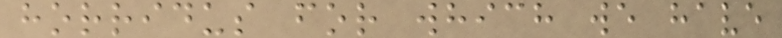horridus for which we have
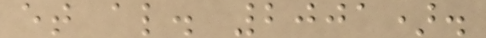et al. 2001).
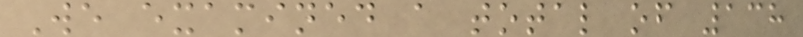We examined a total of 138
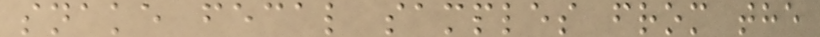snake fecal samples from the
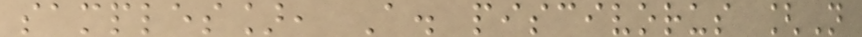samples], A. piscivorus [N
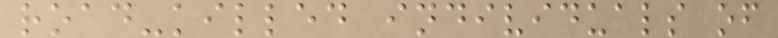road-killed individuals of
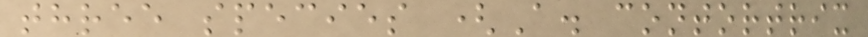three species (A. contortrix
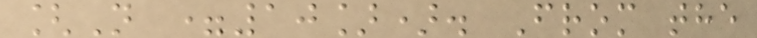[N =10]). From the
